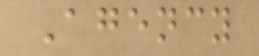Agency
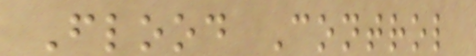Flood Control
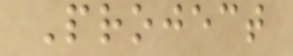Project
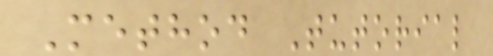Method Tutorial
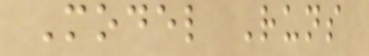Model Runs
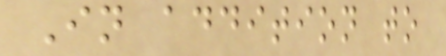In addition to
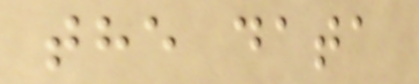the data
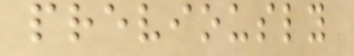previously
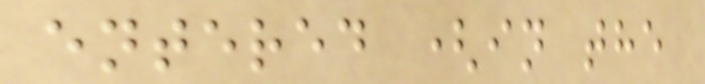entered (in the
